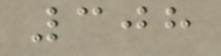308
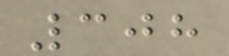308
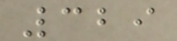329
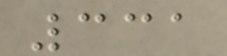331
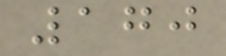170
